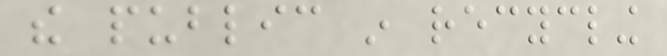the public in recycling
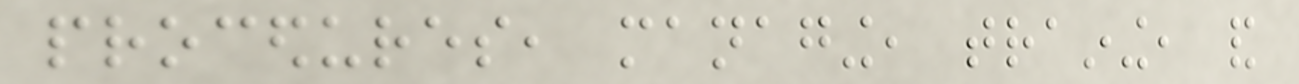procedures, managing, training, and
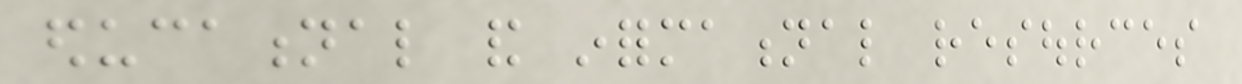educational and informational resources
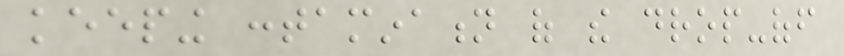keeping contamination of the drop-off
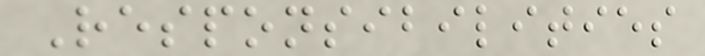Responsibilities
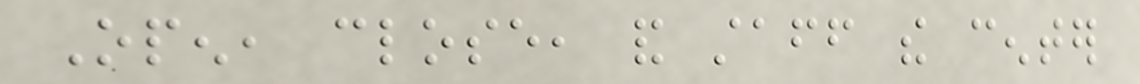Open, close, and staff the center
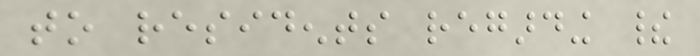to residents regarding their
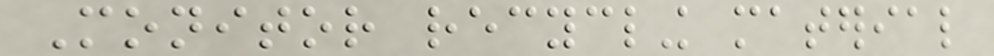Monitor recycling material
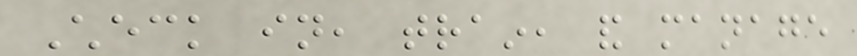Check in, train, and manage
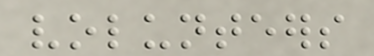volunteers
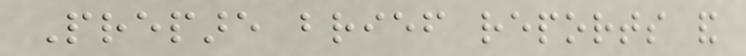Prepare brief reports and
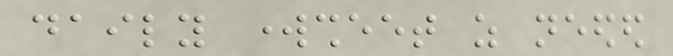daily worksheet as needed
